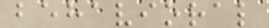behavioral
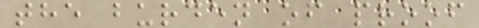the burden of proof
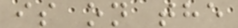is on the
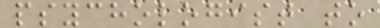psychologist to
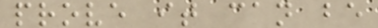prove it can be
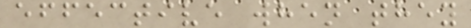effective when they
